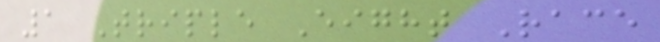1 Triple Eight Race
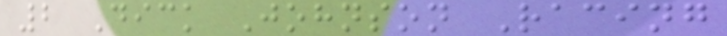2 Dick Johnson Racing
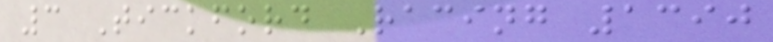3 Tickford Racing 1390
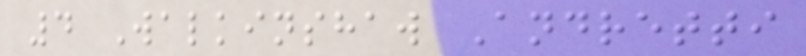4 Walkinshaw Andretti
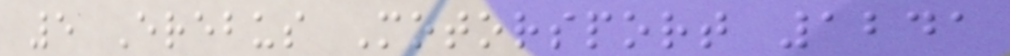5 Erebus Motorsport 1241
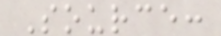Source:
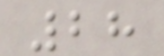28
